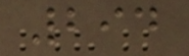294
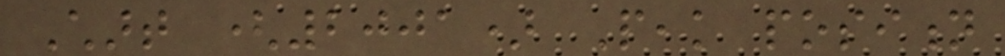Chart (2001) Peak position
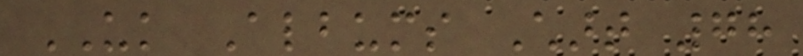UK Albums Chart 78
